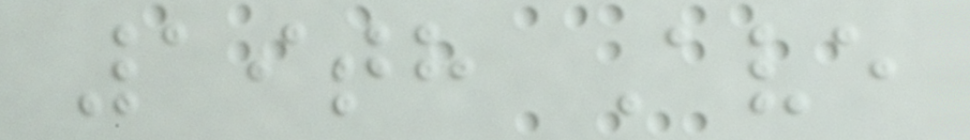19th Ave
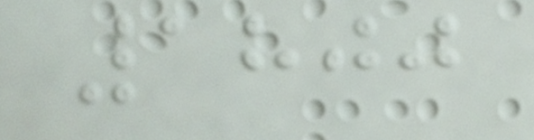1800
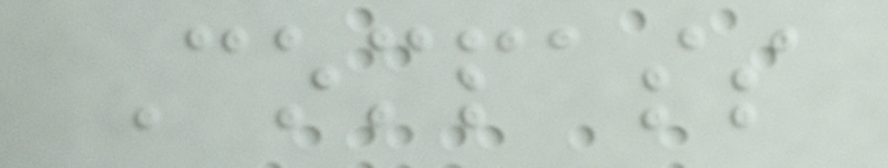Compass
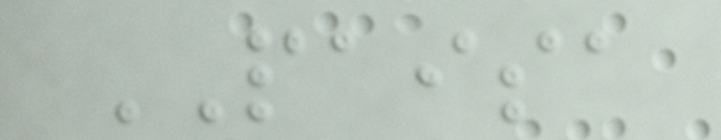PAISA
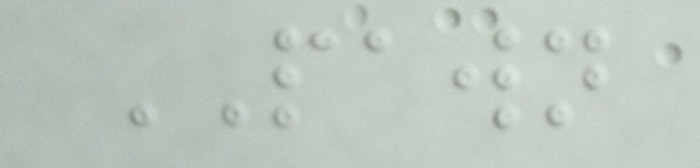PAWN
